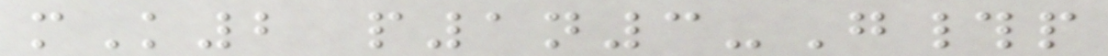mK2 p1n3-G#p
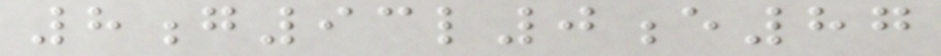8g93l0e87
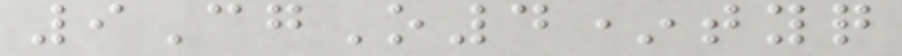9CgO4*tyq
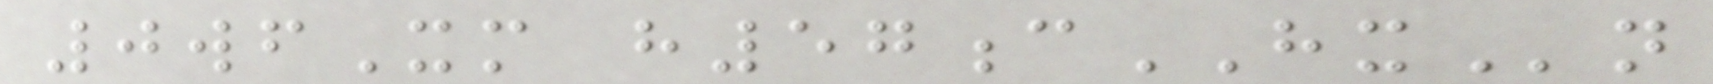0wfXm h57cHXn
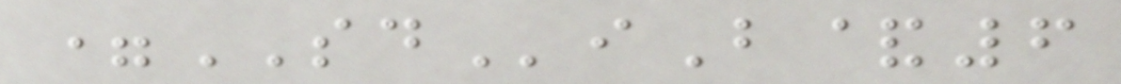=SDiB&6
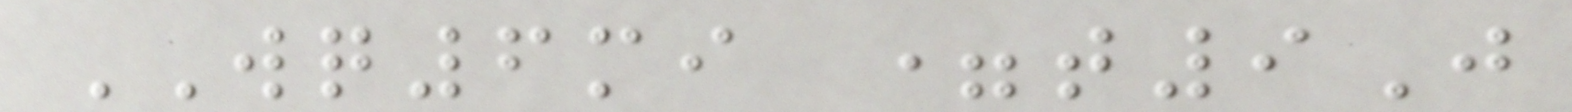WQ6mi =t9J
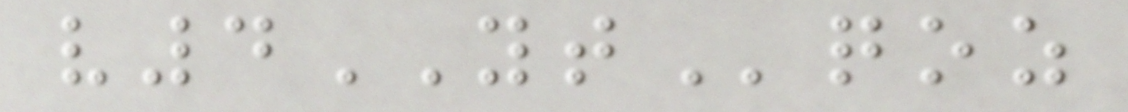v4YTqoz
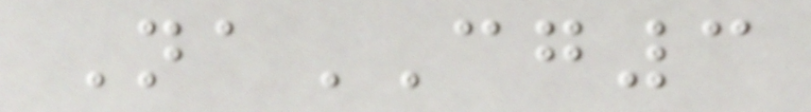NaCG3
